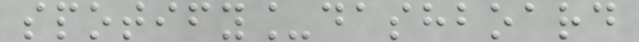spotify_dashboard
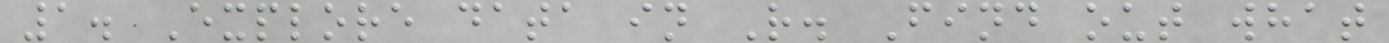1. Explore data in R. Find out what
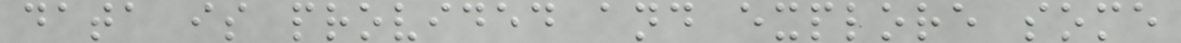data is provided and explore some
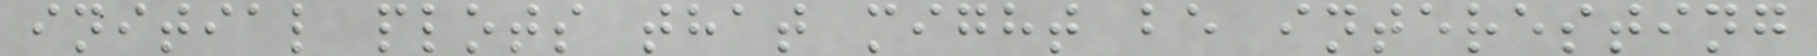initial plots that might be interesting
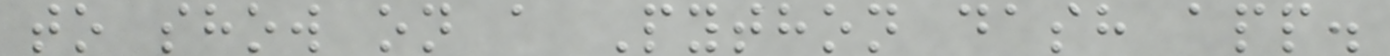to show on a Python dash app.
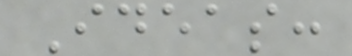Ideas:
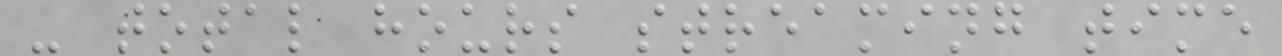- total hours streaming time
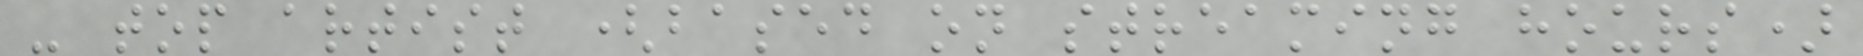- top artist (based on streaming hours)
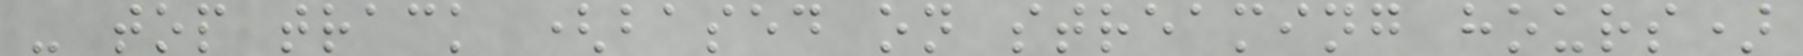- top track (based on streaming hours)
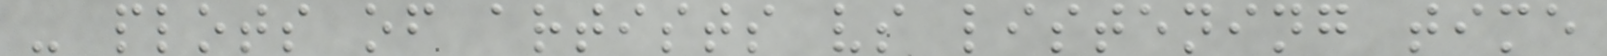- plots of artists vs listening time
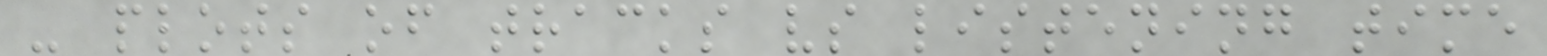- plots of tracks vs listening time
